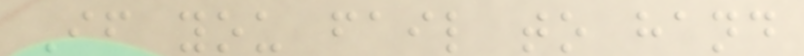If you fail to hand
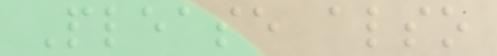Please also
